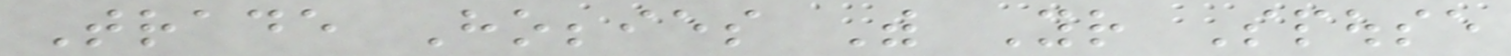Trade Hobbies With Your Spouse
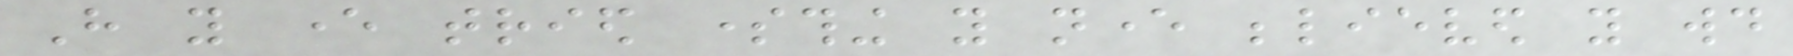Have you ever tried something you never believed you would
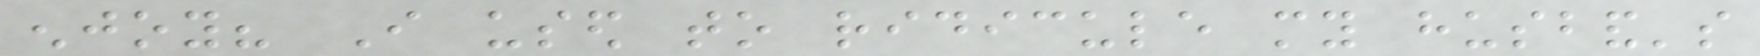enjoy? I used to ridicule my husband's
